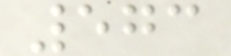573
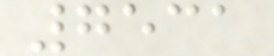7531
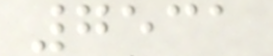7531
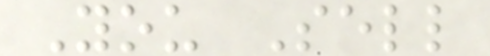You Sell
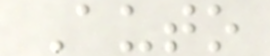Auto
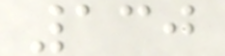130
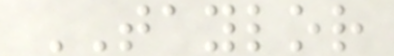TAYLOR
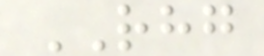RHG
